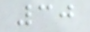30
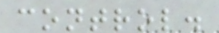control.
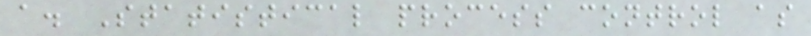a. Statistical process control as
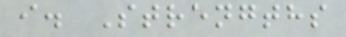i. Strengths
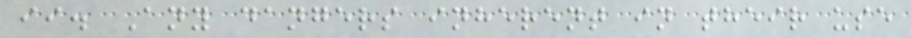ii. Any dangers inherent in their use
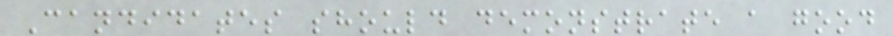Candidates should demonstrate a good
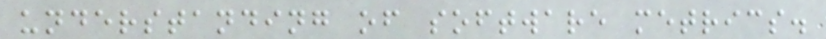understanding of software metrics.
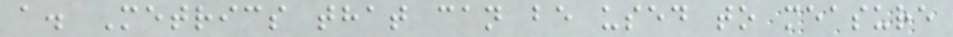a. Metrics that can be used to measure
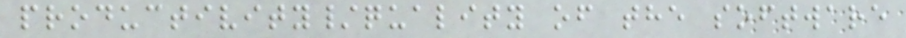productivity/quality of the software
